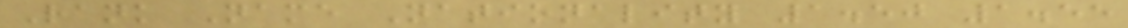Rank Name Nationality 1.50 1.55
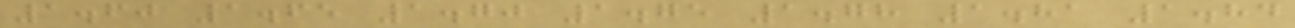1.60 1.65 1.70 1.75 1.78 1.81 1.84
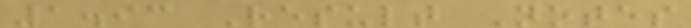1.93 Result Notes
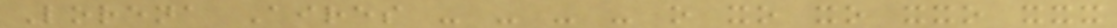Lorena Aires - - - - o xo xo xxo xxx
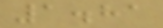1.81
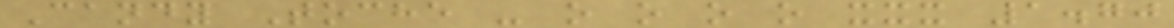Candy Toche - o o o o xxx 1.70
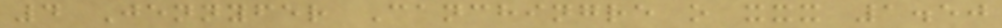4 Jennyfer Canchingre o xxx 1.50
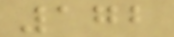172
